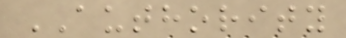AUTHORITY
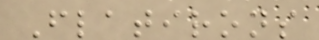Flatirons
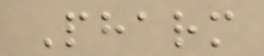Pharm
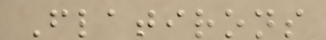Flatirons
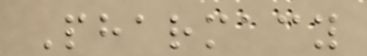Pharmacy
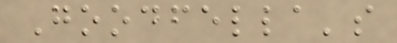Goodfella's
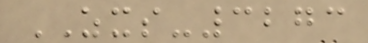ZXS-3273
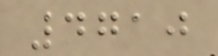4710
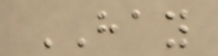HAY
